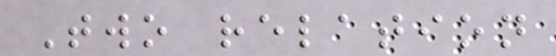Two relation
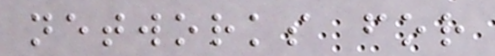networks for
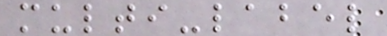multi-label
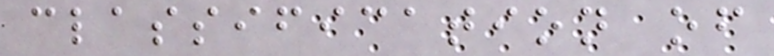classification of
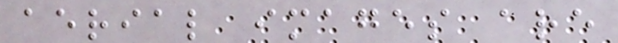aerial images are
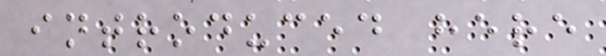introduced here
